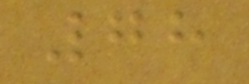78
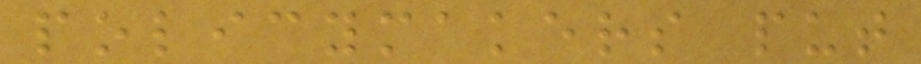policymakers put
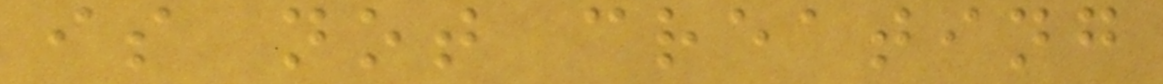is not creating
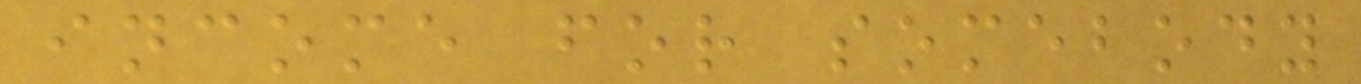income for somebody
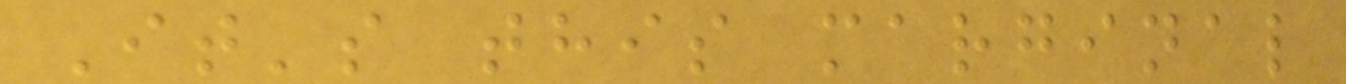It's this marginal
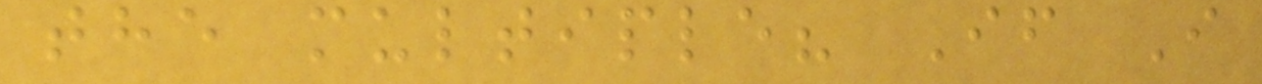the multiple? If I
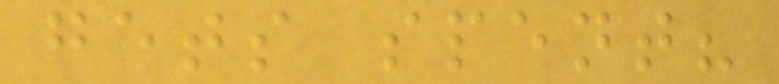gets spent?
